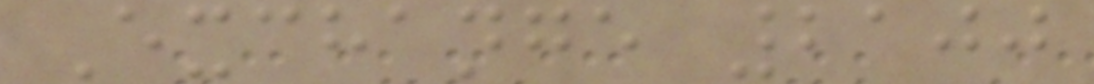Exchange 2100
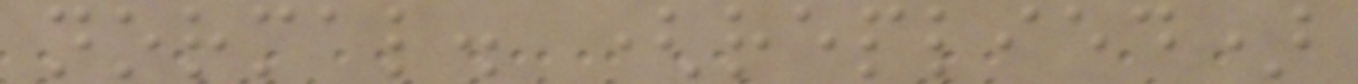normal. (replied)
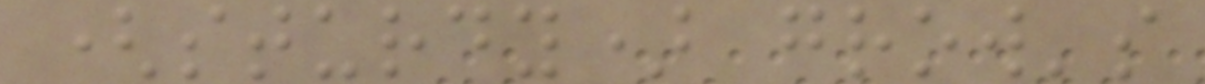(sturdy) grow's
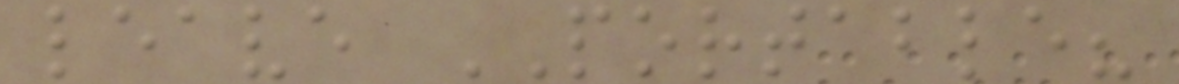leave PORTABLE?
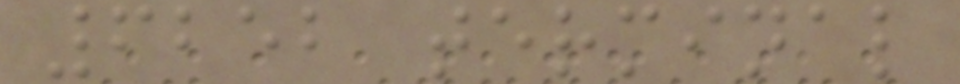6252 terminal
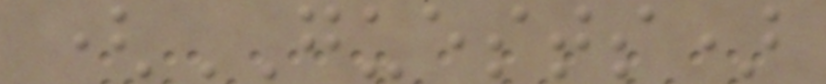(GUESTS)
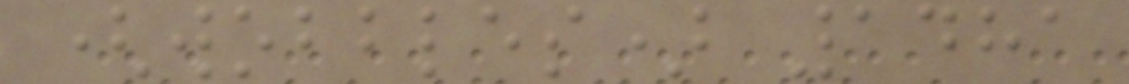(wobbles) 1481
